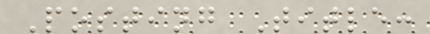Posting Title:
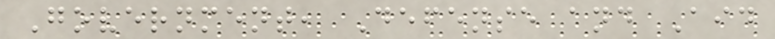Government, Defense and Aid
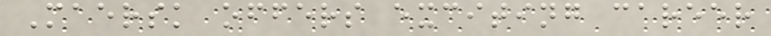Maersk offers exciting career
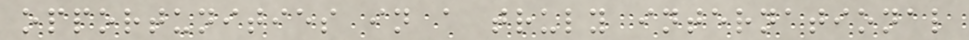opportunities in a truly international
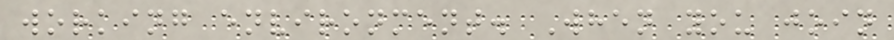working environment. When you join
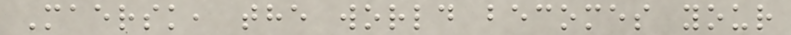Maersk, the world becomes your
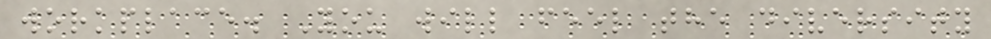workplace. You will feel the diversity
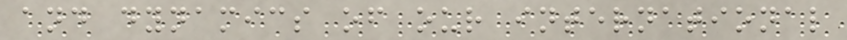and dynamics of our international
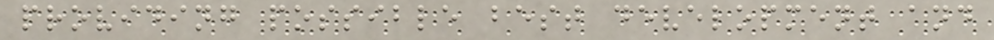providing possible best development and
